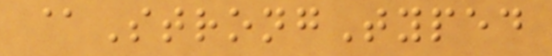@StrongTyped
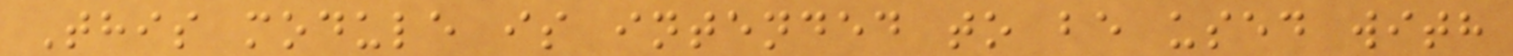This module is intended to be used with
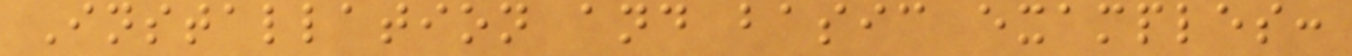Installation and basic examples:
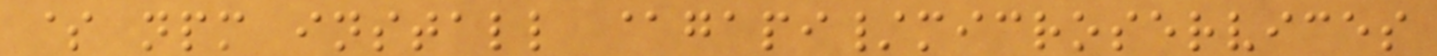$ npm install @gapi/microservices
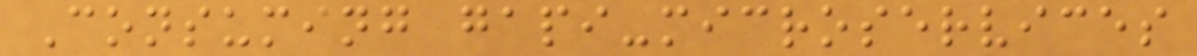Consuming gapi-microservices
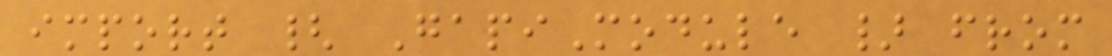import { GapiModule } from
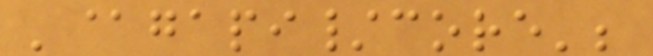'@gapi/core';
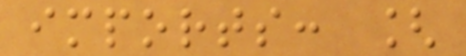imports: [
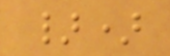})
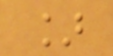]
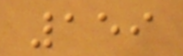159
